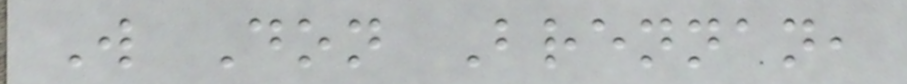W Don Brennan,
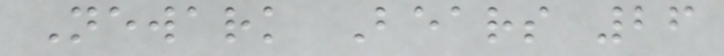Newark Bears 26
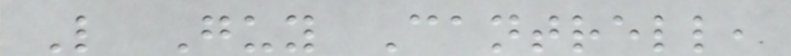L Guy Cantrell,
